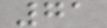71
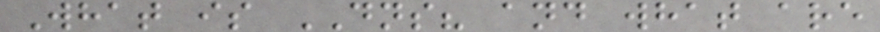What is DNS? and what are
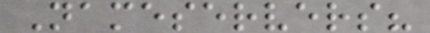Nameservers?
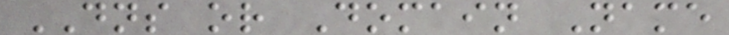DNS or Domain Name
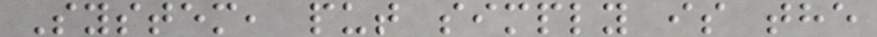System, put simply is the
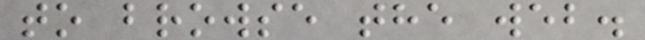to browse the web.
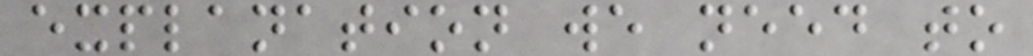explanation we need to
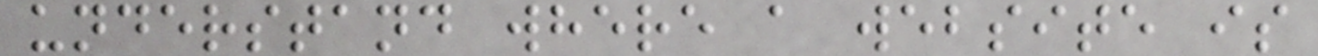understand where a website is
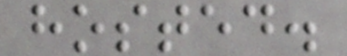hosted.
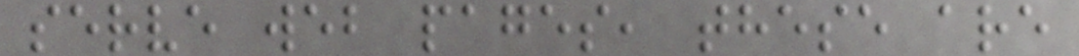serve web pages, these are
